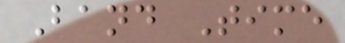Band Time
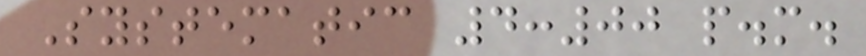Systematic 4:00 p.m.
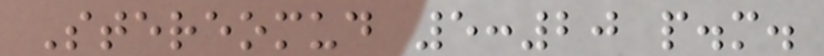Stereomud 5:20 p.m.
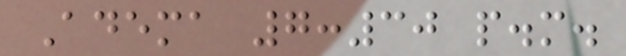Adema 7:30 p.m.
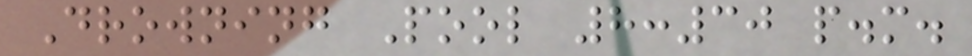Drowning Pool 8:30 p.m.
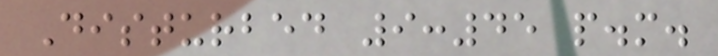Disturbed 9:45 p.m.
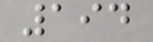194
